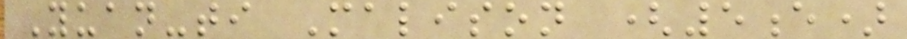Yuan-ti Malison (5e)
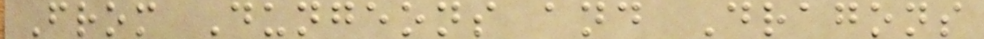From Dungeons and Dragons
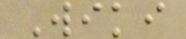Wiki
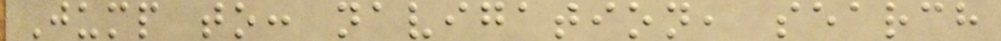Jump to: navigation, search
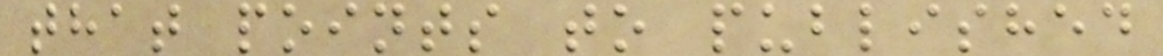that points to published
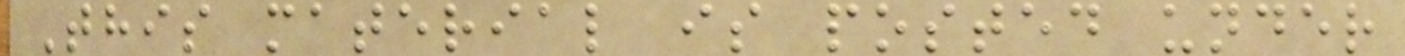This material is posted under
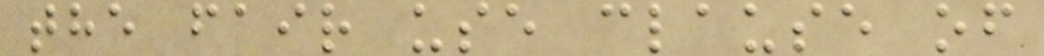the fair use clause of
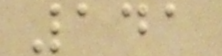141
